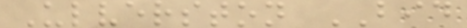Ulverston BID
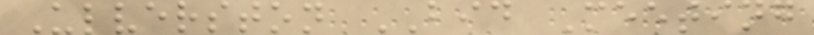Ulverston BID Meeting
